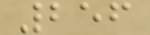256
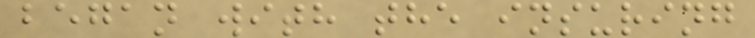began with the insuring
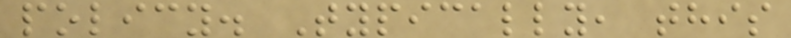policy. Typically, this
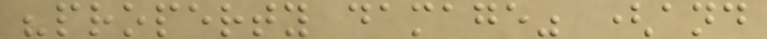"property damage" (and
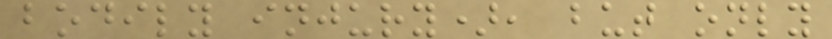bodily injury), but only
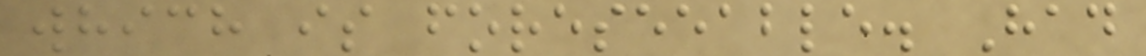which is foreseeable. Had
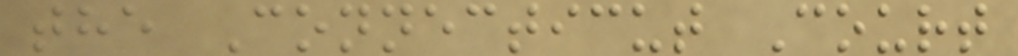the Connecticut Court
